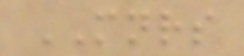MNRS
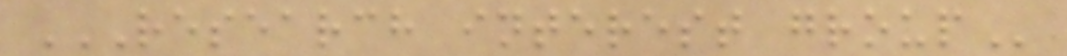RESEARCH INTEREST GROUP
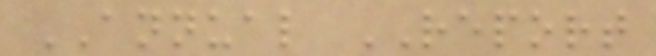ANNUAL REPORT
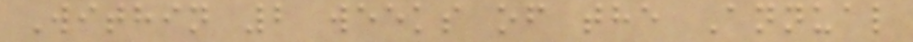Within 2 weeks of the Annual
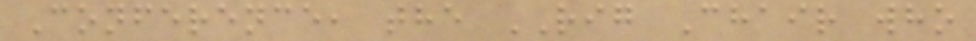Conference, the RIG Chair who
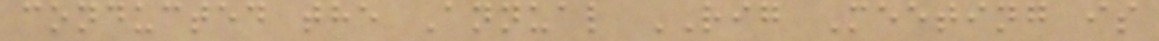conducted the Annual RIG Meeting is
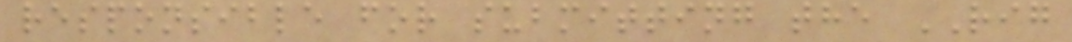responsible for submitting the RIG
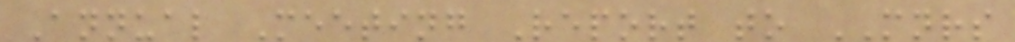Annual Meeting Report to MNRS
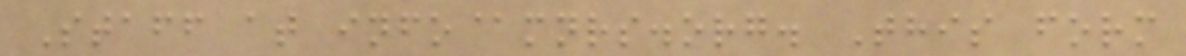Staff at info@mnrs.org. This form
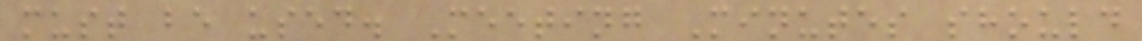must be used. Meeting Minutes should
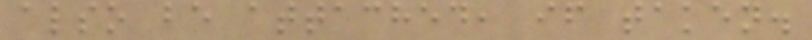also be attached, if taken.
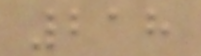218
